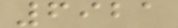6921
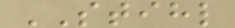STIHL
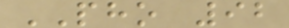PHO 92
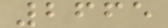2665
